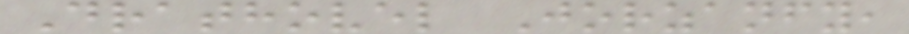Drathovel Jorzanfy,
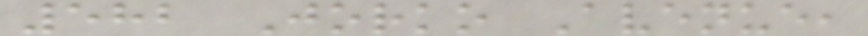582 Jorko Avenue,
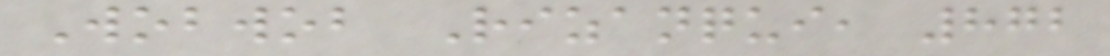Wobwob Rizanqui, 872
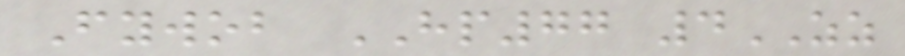Fywob HP77 4ZZ
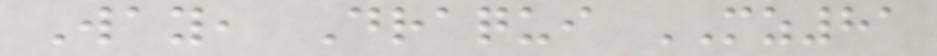Way, Draqui MZ81
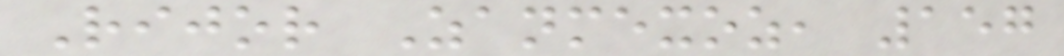Rijor Zanmexoz, 157
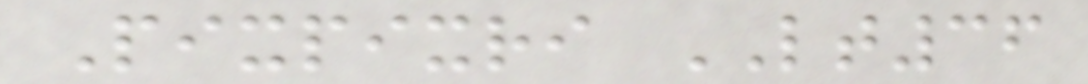Pixpixri LT36
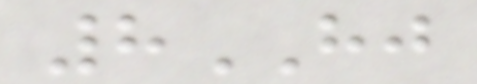8HJ
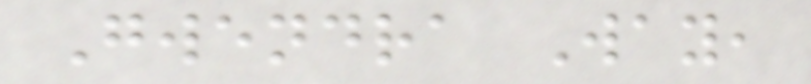Gwendra Way,
